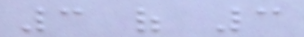3 of 3
